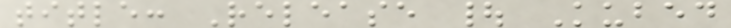title: Release | Kubed
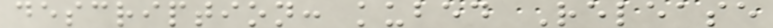description: kubed Release
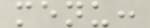menu:
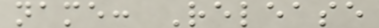name: Release
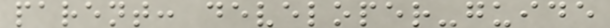parent: developer-guide
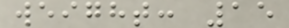weight: 15
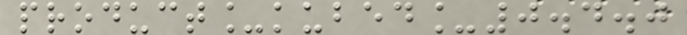product_kubed_0.4.0
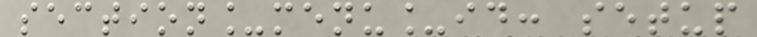section_menu_id: setup
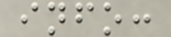info:
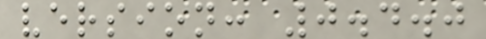version: 0.4.0
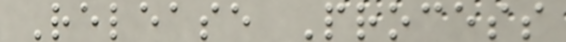Release Process
